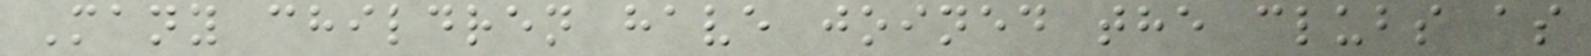Many children have joined the clubs as
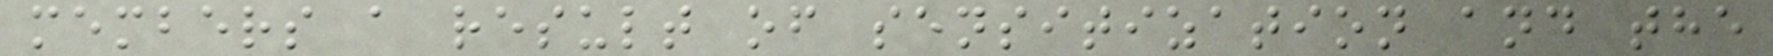members a result of sensitization and the
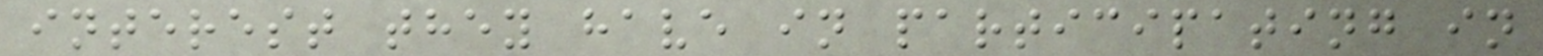interest they have in participating in
